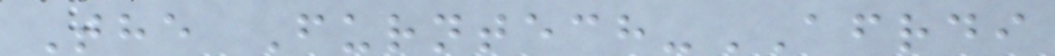The Furntech-AFRDI
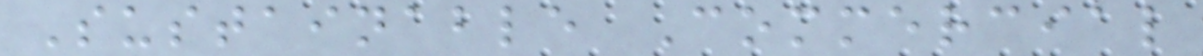Sustainable Commercial
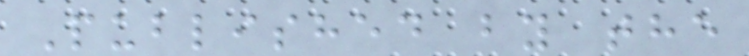Published by the
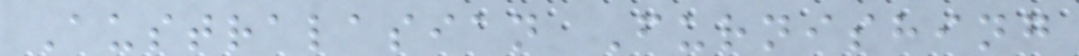Australasian Furnishing
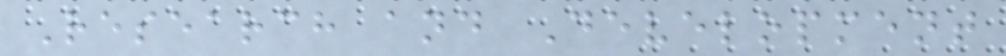Research and Development
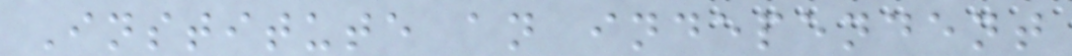Institute an independent
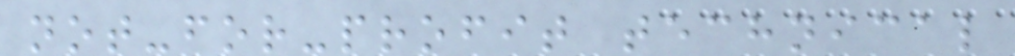not-for-profit technical
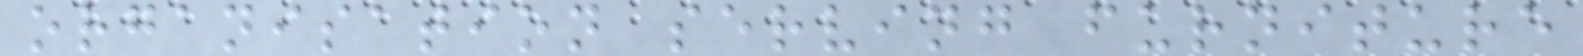organisation serving furniture
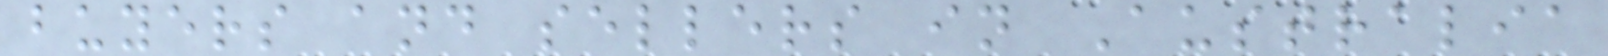buyers and sellers in Australia
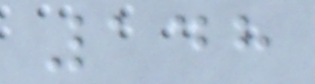148
